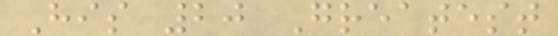His 20 Greatest
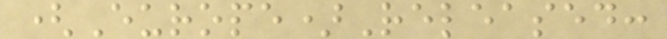(Europe)Released:
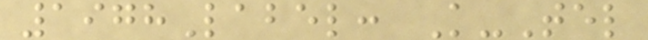1978Label: K-Tel
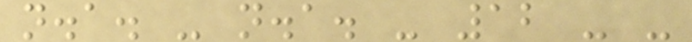n.a. - n.a. - 12 - -
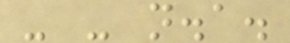- - n.a.
